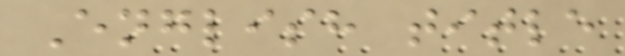English title
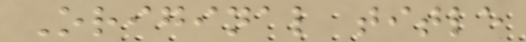Original title
